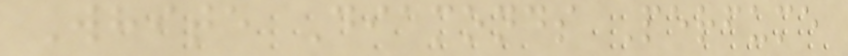White Diamonds Perfume
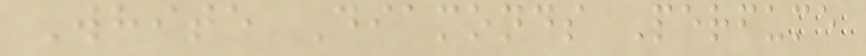White Diamonds Perfume
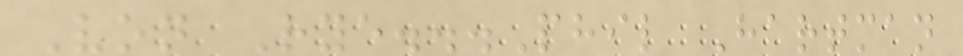Von Rye...Phil Hartman
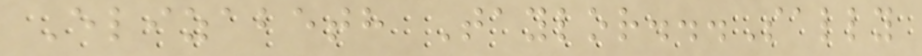Elizabeth Taylor...Sally
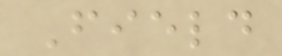Field
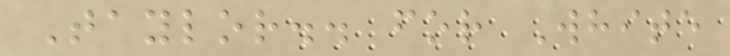Taylor.. for White
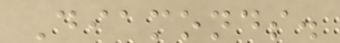Diamonds.
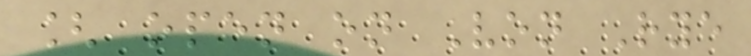[ open on Von Rye
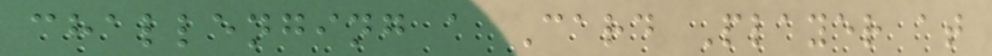challenging a Card Player at
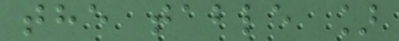the table ]
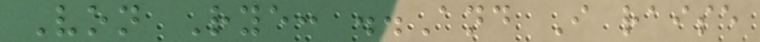Von Rye: ..And I raise
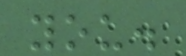you.
